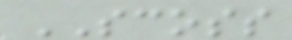SCOSS
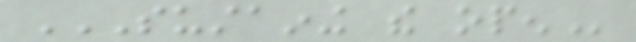SUSTAINING THE OPEN
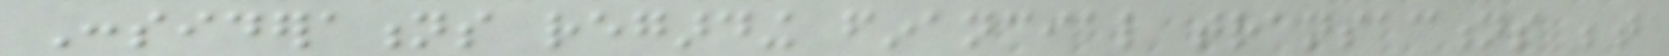Considerations regarding financial transactions between
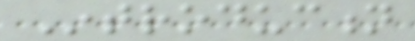Introduction
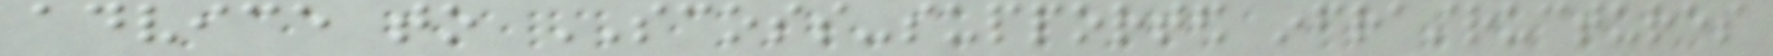advice to SCOSS-supported infrastructures
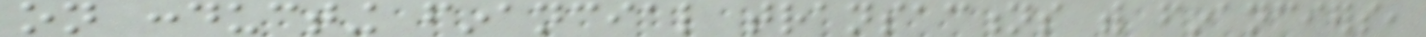on conducting financial transactions with financiers,
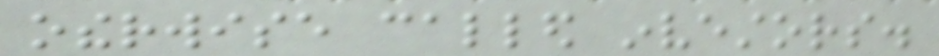otherwise called investors.
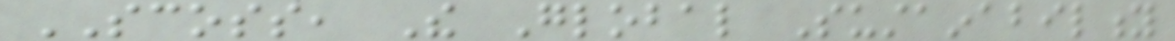SCOSS, The Global Sustainability
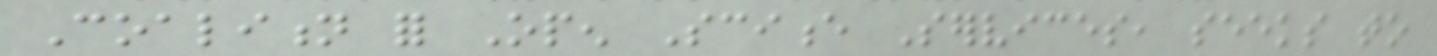Coalition for Open Science Services, seeks to
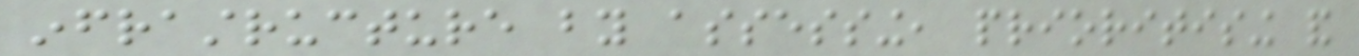infrastructure by assessing, prioritising and
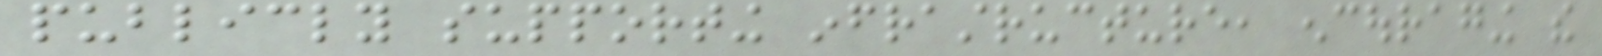publicly supporting infrastructure, encouraging the
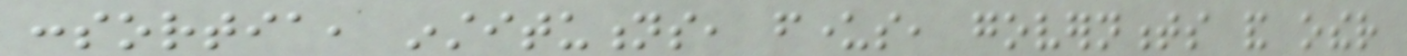consortia, institutions, funders, governments and other
